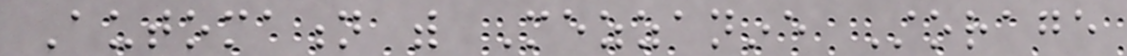Automation with Mezzanine Storage
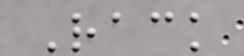Rack
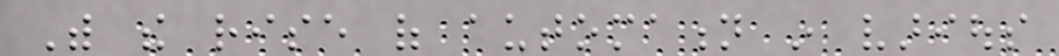With the rise of automation in various
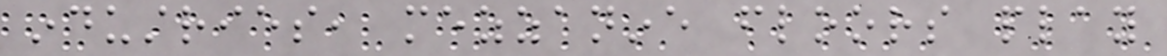industries, mezzanine floors play
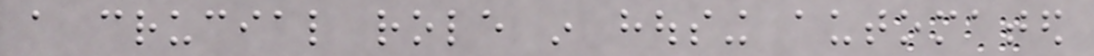a crucial role in housing automated
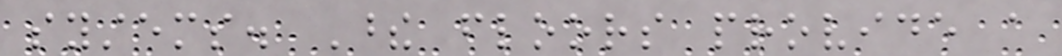systems. These floors provide a
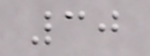30
